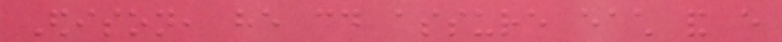Edison, he could assure each and every
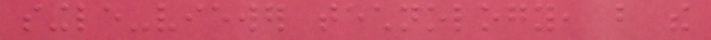single-viewer technology, but the
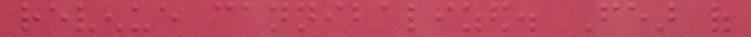revenue cannibalized. Fear of
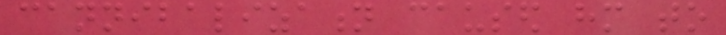cannibalization caused him to
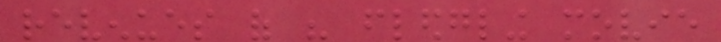revenues of his fledgling movie
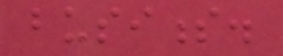business.
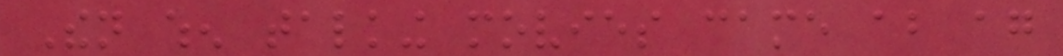Then when talking movies came about again
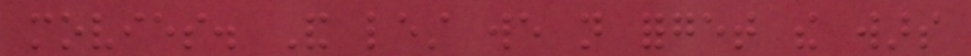movies. And lest we not forget the wars
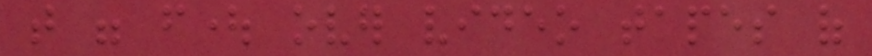that were fought over video tapes of
